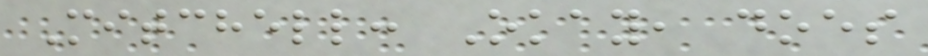Mitchell: Okay, does
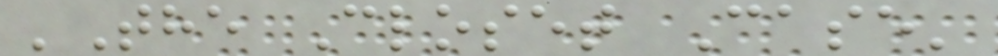'The Closet Case'
